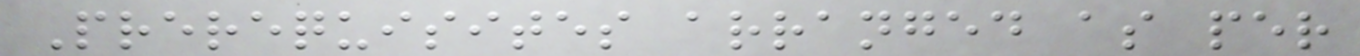Prerequisites arranged as per
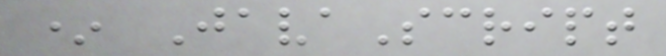* JavaScript
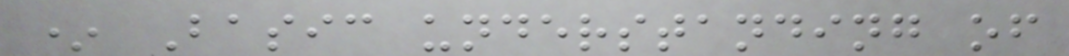* Basic understanding of
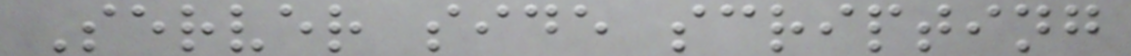Server side scripting
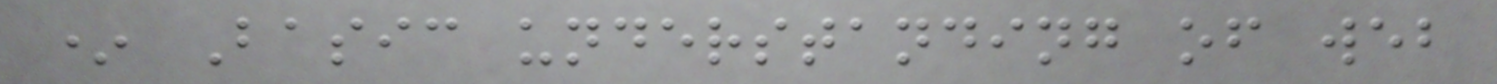* Basic understanding of web
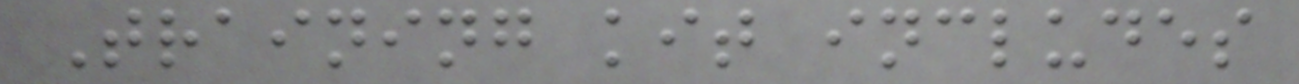Training kit includes
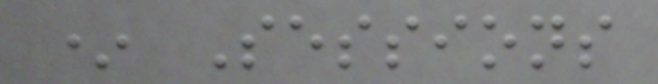* Sessions
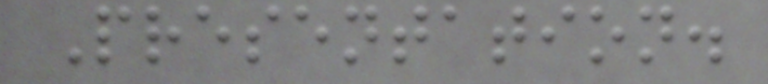Presentation.
